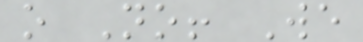o No! We
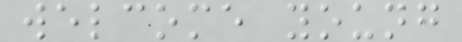welcome young
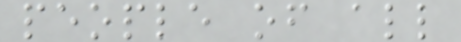people of all
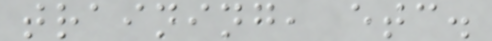training, etc.
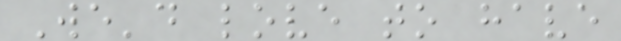We'd love to have
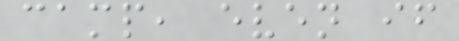camp, even if
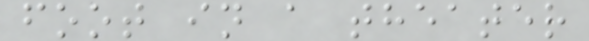foot in a theater
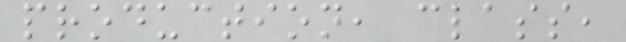production, class,
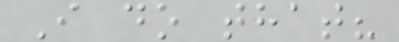I do that?
